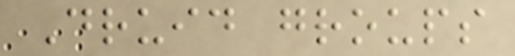Druid groups
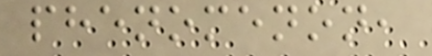phenomenon,
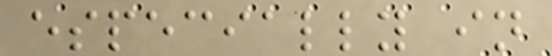especially in
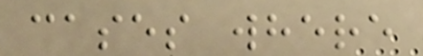cases where
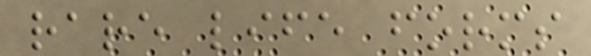rare life forms
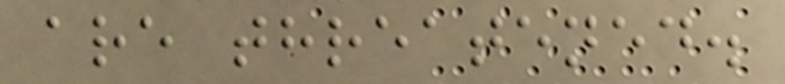are threatened.
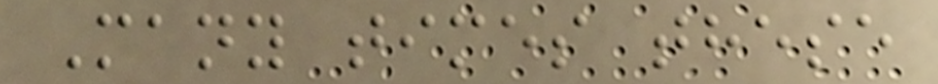Many times these
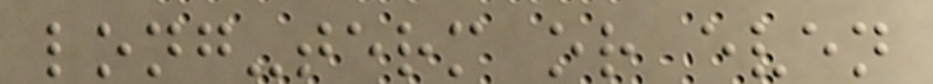long-term or even
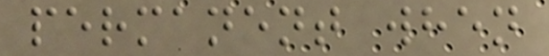permanent when
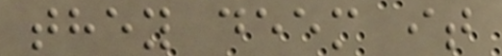they deem it
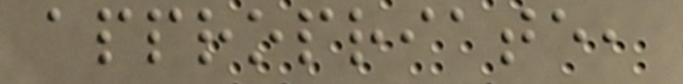appropriate,
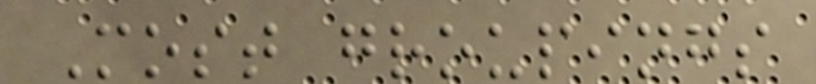Most groupings
